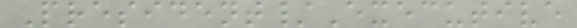President/Executive
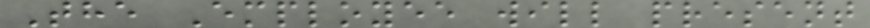The Employee will present
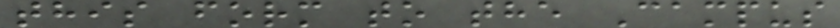this form to the Campus
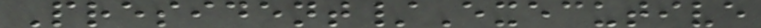President/Executive
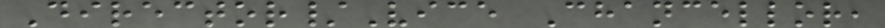Director/Vice Chancellor,
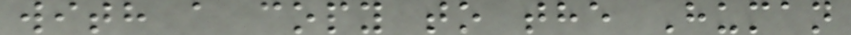with a copy to the Human
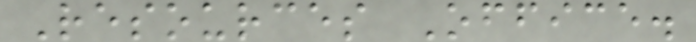Resources Office.
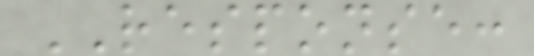RESPONSE:
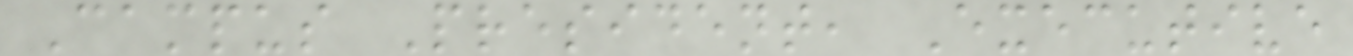Campus President, Executive
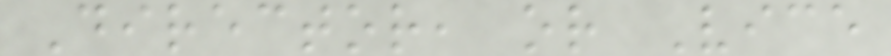Director, or Vice
